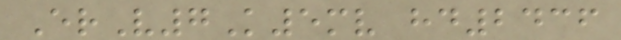ErV7K5mv hd2436
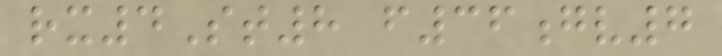rx4St8 f36gv7
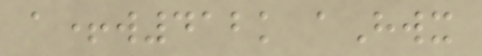a+w412k aHwx
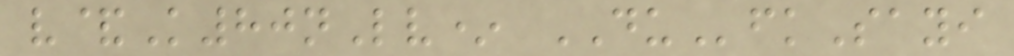v&K80nLv* DUfkSayi
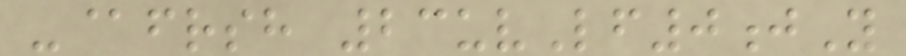-@frsh 23uvLf0jY
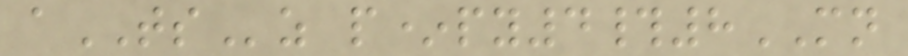aTSz p*py4#8MN
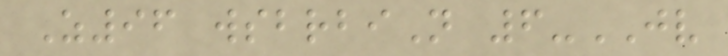Z96 wsbrbiN 6-JV
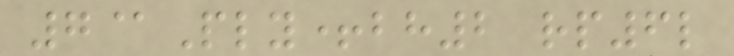7@Ply+bh2 rp6l
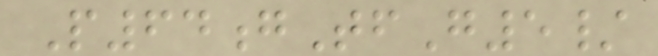P64gTfG5/
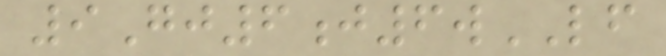9Gj6j6wLF
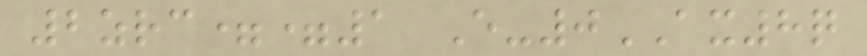2zrc==1 E-0AX8q
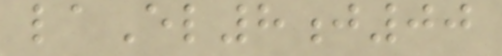laEl8j00
